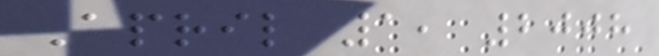April 1, 2008
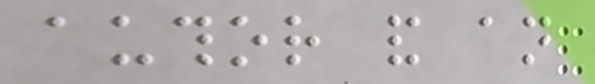author and an
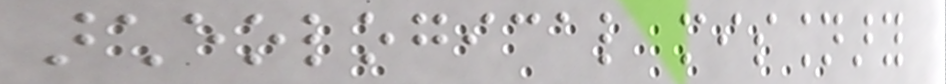archeological missionary
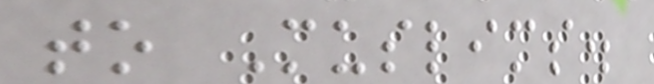to Muslims.
